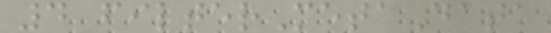4 filterMetaData
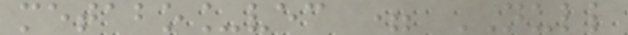metabo_vec = NULL
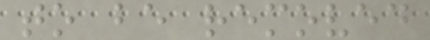to be removed
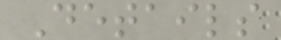Details
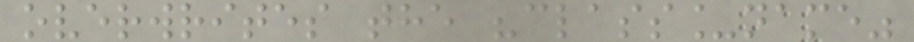overwrites the "class_name"
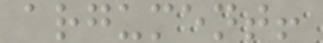argument!
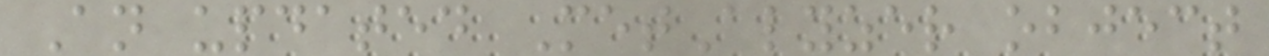An updated MetAlyzer object
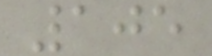105
